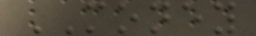MONEY
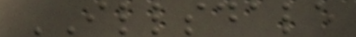ILLSDALE
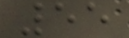55
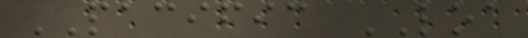PACIFIC LOA
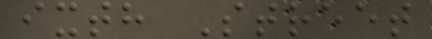ixth Street
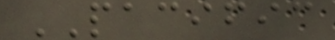PACIFIC
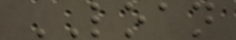LOAN
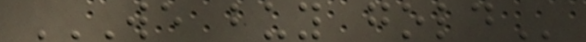WE BUY GOLD
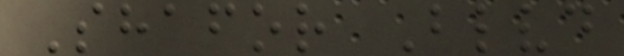Shafor Blvd
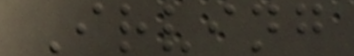Irving
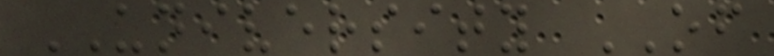UNIVERSITY OF
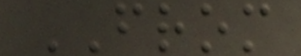FROM
